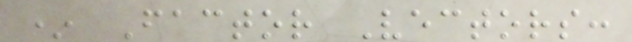* Factor Vectors:
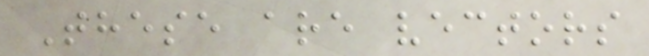These are vectors
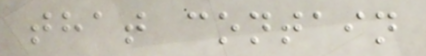that contain
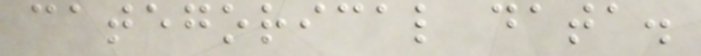categorical data.
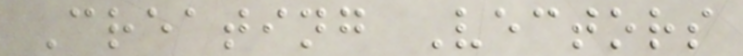Creating Vectors
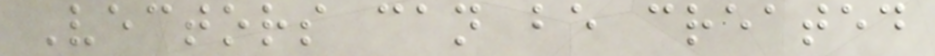Vectors can be created
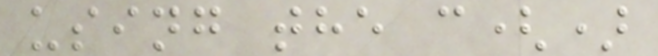using the c()
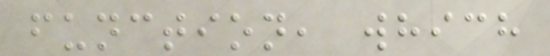function, which
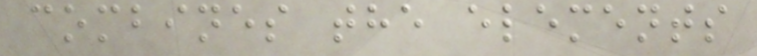combines the elements
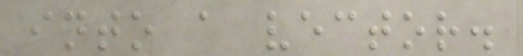into a vector.
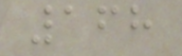168
